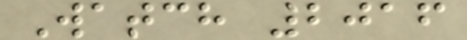Watch 2016
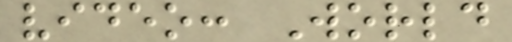video: World
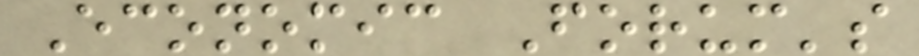Economic Forum's
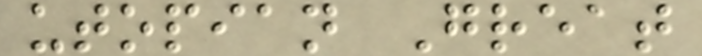utopian Great
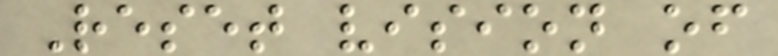Reset vision of
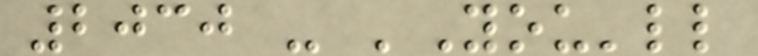2030 - 'You'll
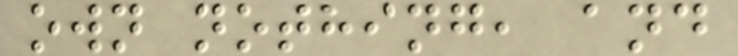own nothing, and
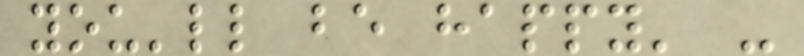you'll be happy' -
